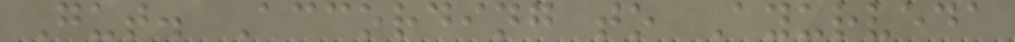Gut. According to Ayurveda
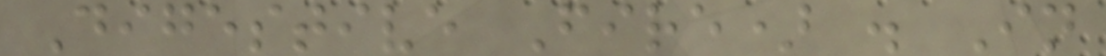Digestive Fire) . In
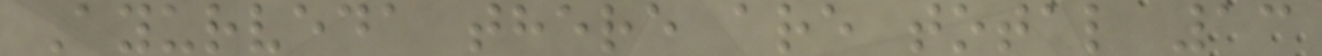Ayurveda there are total 13
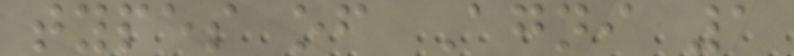types of Agni 1
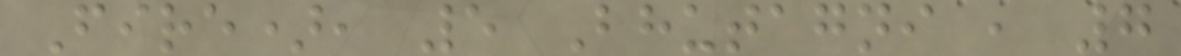Fire), 5 Bhutagni , 7
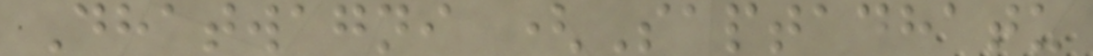Dhatwagni (Saptadhatu
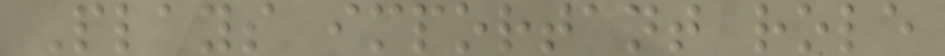Plays important role
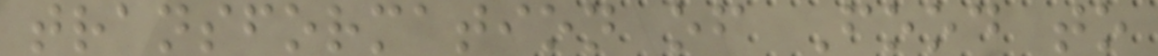transformation of Food to
